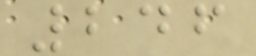246
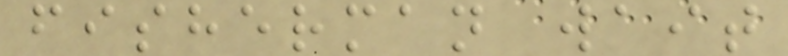fisherman wait
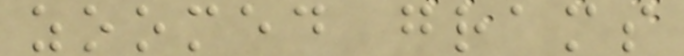zoomed grams
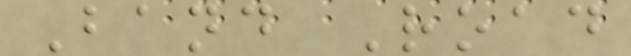Band Road
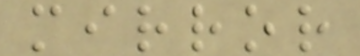mirror
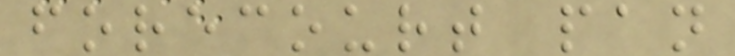forecourt pan
